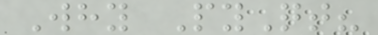Why PyQt?
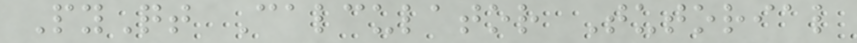PyQt Calculator Tutorial
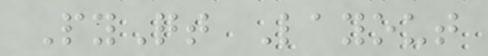PyQt Layout
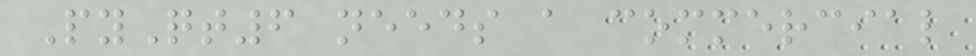PyQt6 needs a commercial
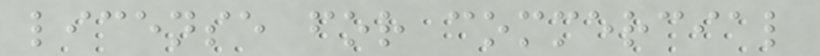license for commercial
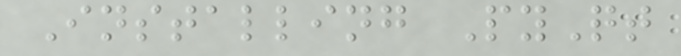Installing PyQt
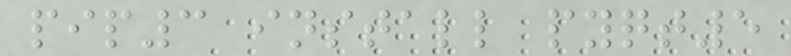pip3 install pyqt5
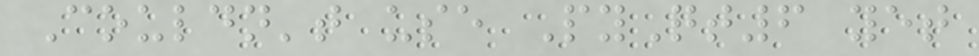Couldn't use PyQt6 yet
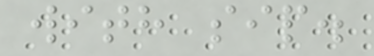with sip.
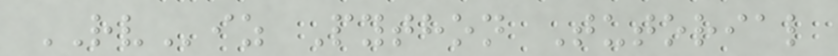RViz Python Tutorial
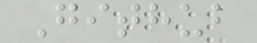Github
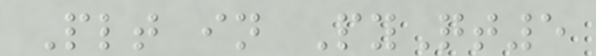Plt in PyQt5
